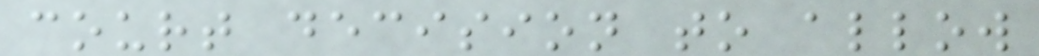court decision to allow
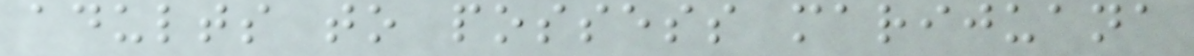adults to possess marijuana
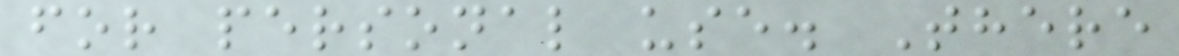for personal use. There
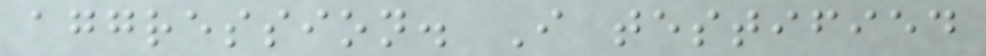aggression. I testified
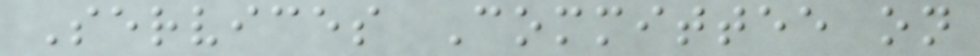Services Committee on
